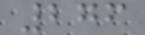276
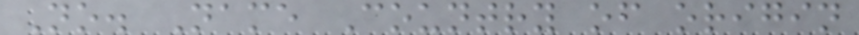No. Name Country of origin
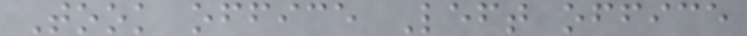Took office Left office
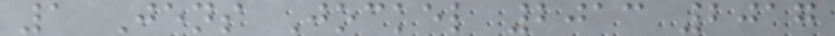1 Jens Jockel 2013 2017
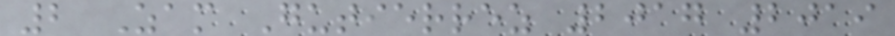2 Zam Gutierrez 2017 2019
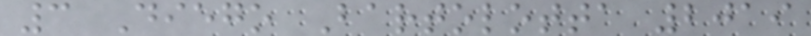3 Diego Bartolotta 2019
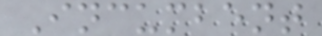Incumbent
